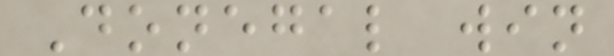Donegal win
